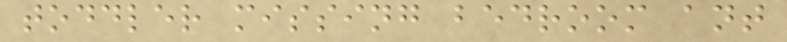toddler missing bedroom ant
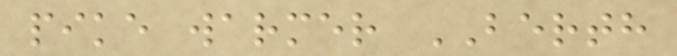pike warmer BERTH
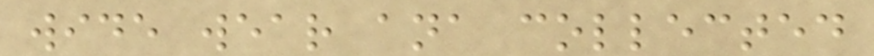wide wear ana collected
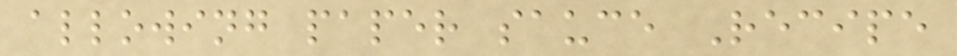allowing paper sauce Recipe
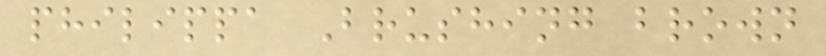philippa Brushing brown
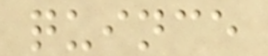quince
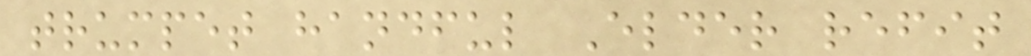trumpet handful Elder refit
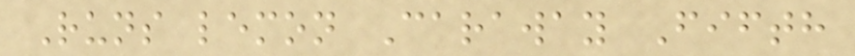Runs lemon Caraway Fifth
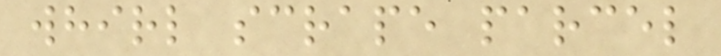whirl scrape parcel
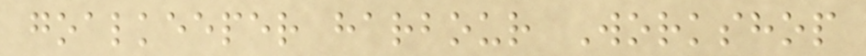goalkeeper harbour Workshop
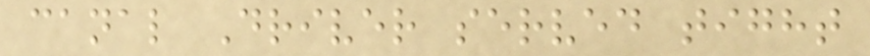canal Driver served tight
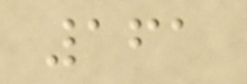161
